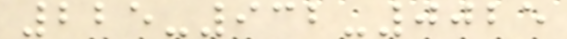225-932-0025
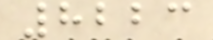8223
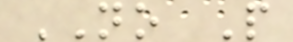NO P
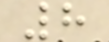8
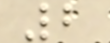2
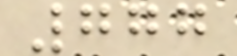777
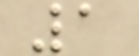1
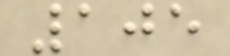105
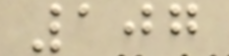107
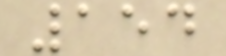154
